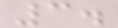3.
